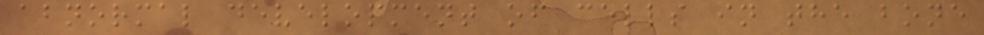abnormal development of cells in the bone
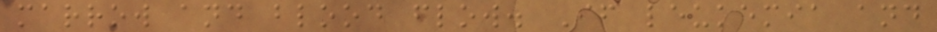marrow and blood flow. If leukemia and
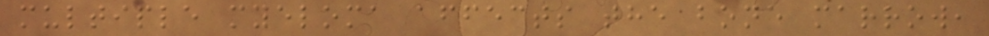multiple myeloma affects the bone marrow,
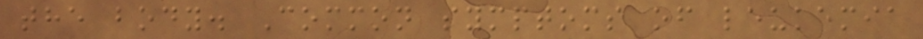the body. Common symptoms of leukemia
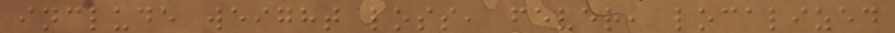include weight loss, fever, localized
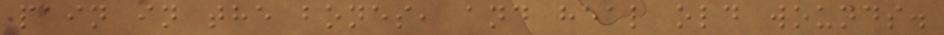pain in the bones, and heal old wounds.
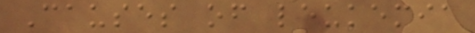Causes of leukemia
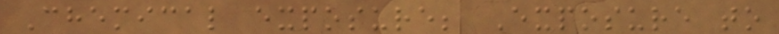Chemical exposure; Exposure to
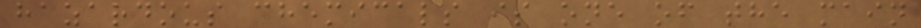hazardous chemicals is one of the main
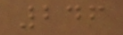246
